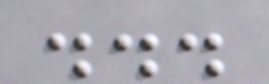...
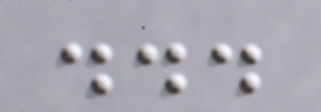...
